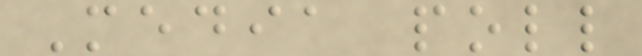Media poll
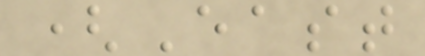(East
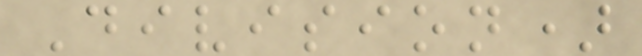Division)
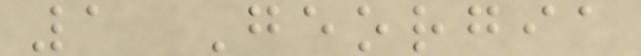1 Georgia
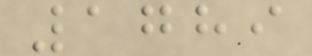1789
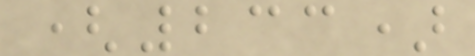(233)
